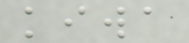kiwa
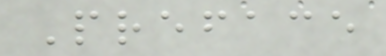Preface
